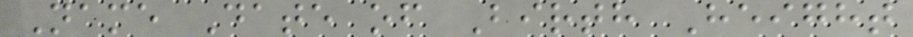Name Date of Birth Height
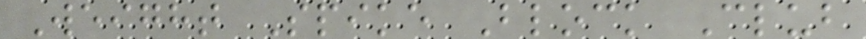Weight Spike Block Club
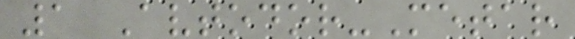1 Avtodor-Metar
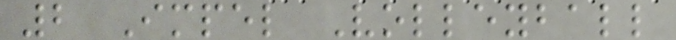2 Impel Volleyball
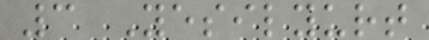3 Yesilyurt
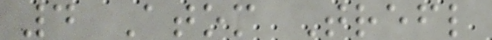4 Atom Trefl
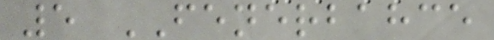5 FENERBAHCE
